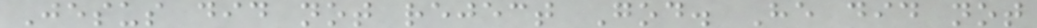Jesus did not reject God. He did not
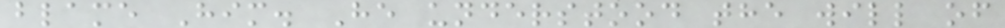blame Him. He understood the will of
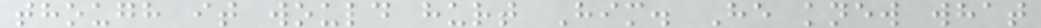though it would hurt Him. He knew what
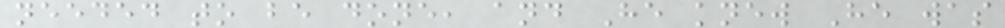needed to be done, and He knew He was
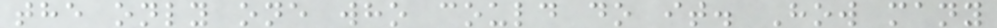the only one who could do it. How many
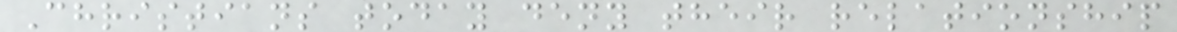Christians today deny their relationship
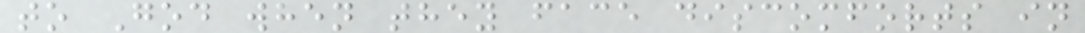to God when they face discomforts in
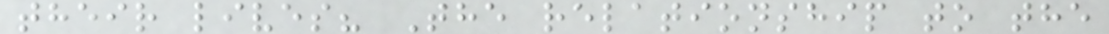their lives? The relationship to the
